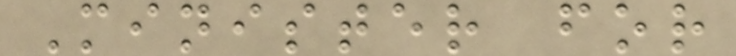Minister for
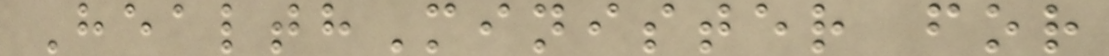HealthMinister for
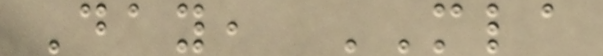Day, MLA
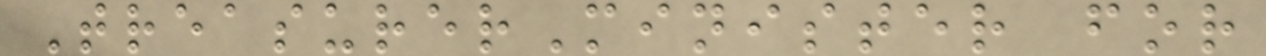TreasurerMinister for
